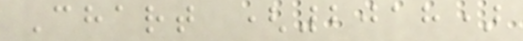Chart (2018)
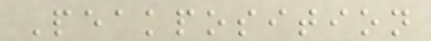Peakposition
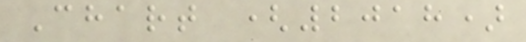Chart (2018)
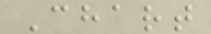Chart
